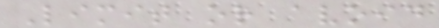Limit or avoid
